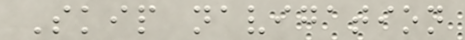Skip navigation
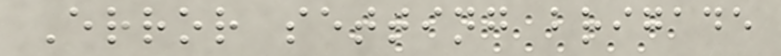Error setting brigade
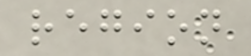region
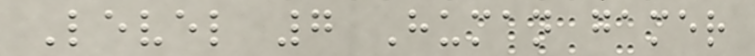Level 7 Human gamer
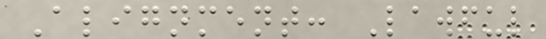Alignment: Lawful
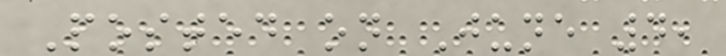Posted on June 4,
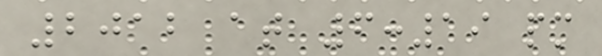2012 at 6:19 pm
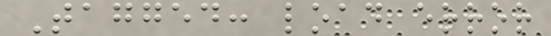Tagged: load error
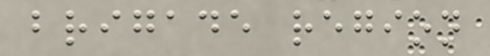brigade region
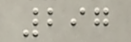297
